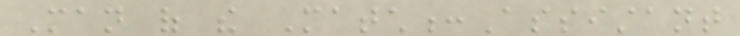Man of the Match:Assistant
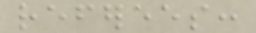referees:
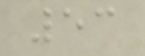53
